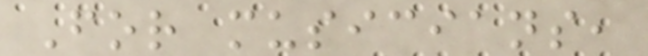For musicians,
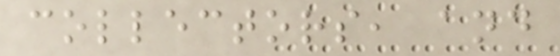collectors, and
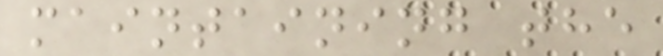maintaining the
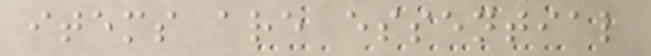items are essential
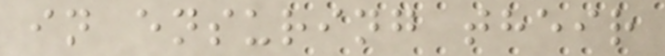in ensuring their
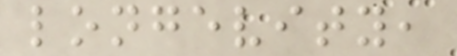longevity,
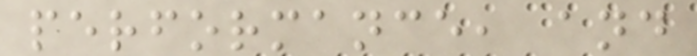performance, and
